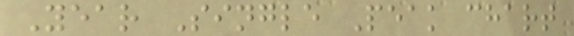Year Single Peak chart
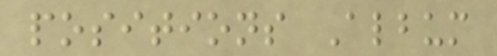positions Album
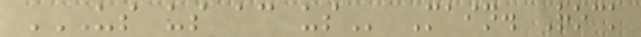US US AC US Main. Rock
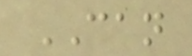CAN
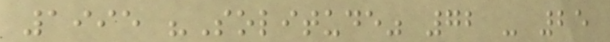1995 "Solitude" 72 - 25
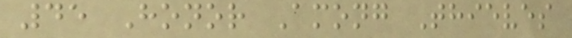45 Honor Among Thieves
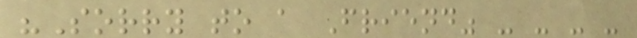"Sorry to a Friend" - - - -
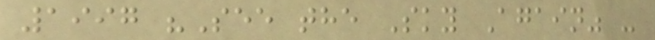1997 "See the Sky Again" -
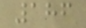186
